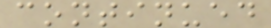continued
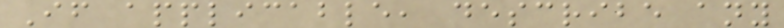If applicable, describe any
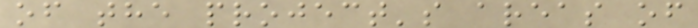of the project's areas of
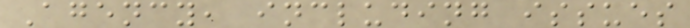Agency, including issues
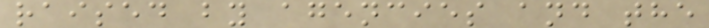raised by agencies and the
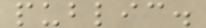public.
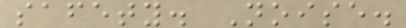safety. Noise.
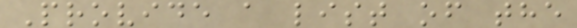Provide a list of the
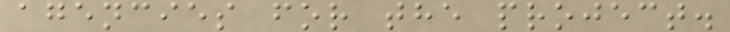agencies for the project.
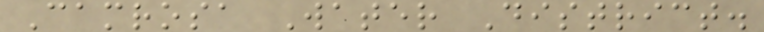Camrosa Water District.
